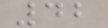42
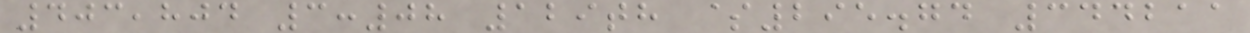403,804 3:08 129th $295.74 344211
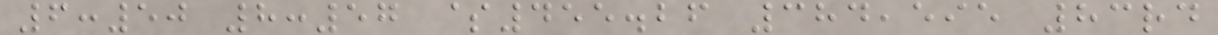6:50 8:57 $455.26 384,595 83rd
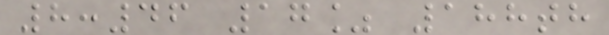8:46 17% 188th
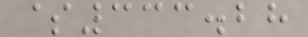$333.28
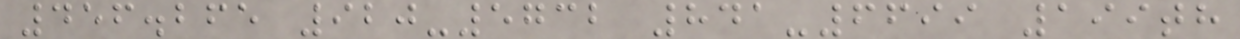456.265 920-5732 841-6699 199th
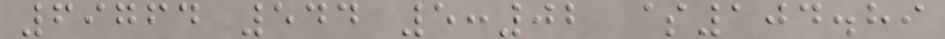69764 544 5:02 $104.89
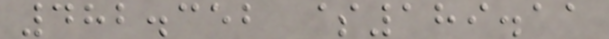482.352 $189.11
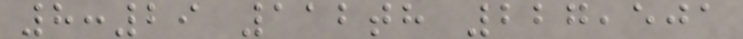8:29 112th 227,501
